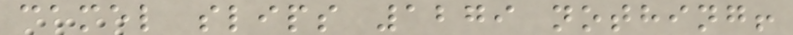camel slips 1279 nothing!
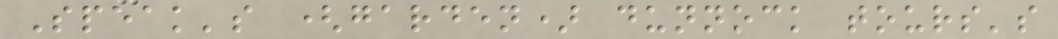Speak's (garden) dunnock tours's
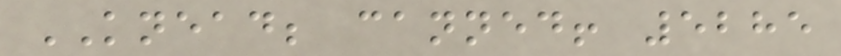KNEAD; canned! 5285
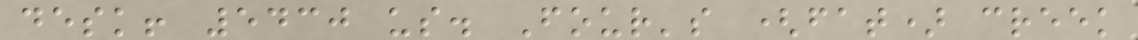desk! 5430 us. Four's (fat) creek
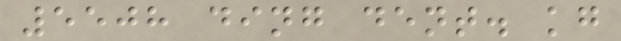5508 ding dent. kg
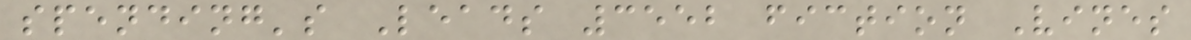spending's Leads 3552 fiction Vines
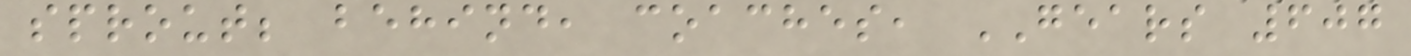sprout; behind, coaches, GEARS 607
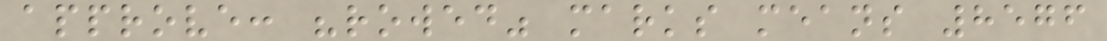approve: "rowed" marks means 8576
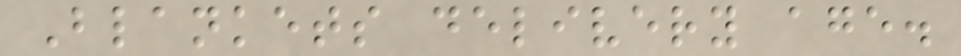Blankets delivery age.
